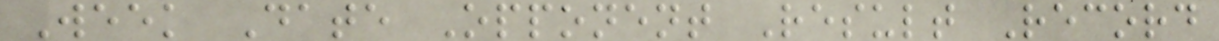Week Date Opponent Result Record
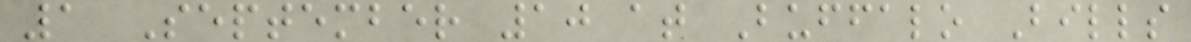1 September 10 at Buffalo Bills
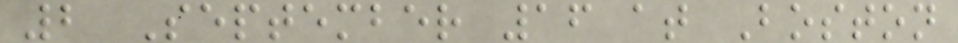2 September 16 at Boston
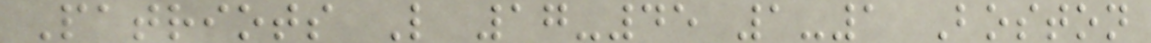Patriots L 17-45 1-1 Boston
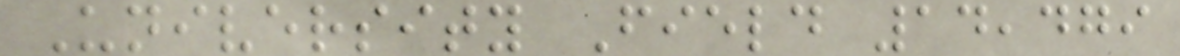University Field 14,479
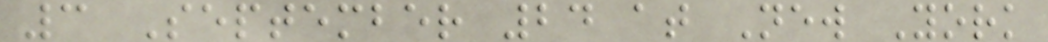3 September 24 at New York
